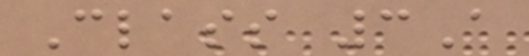Class 3A
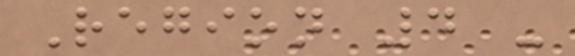Region 4 -
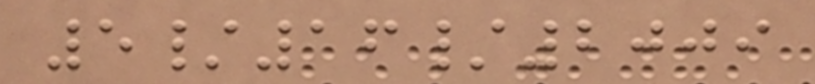5/16/2009
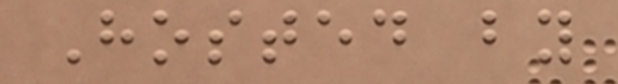Hosted by
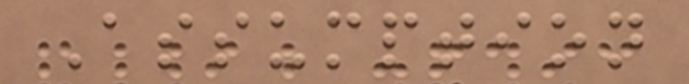Assumption
